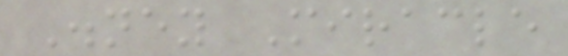Disney Miracle
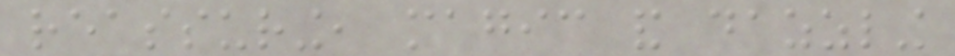reassuring, magic and dazzling
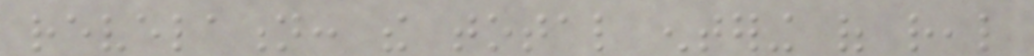revelation: the total entering of real
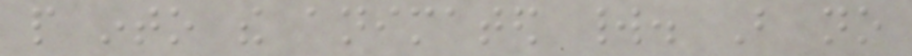people into the animated world. But no
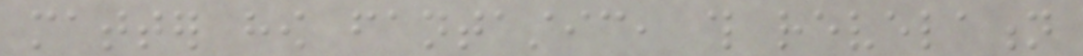matter how fantastic, this revelation
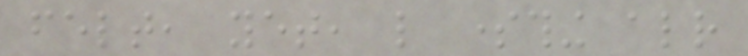felt, yet, like something already
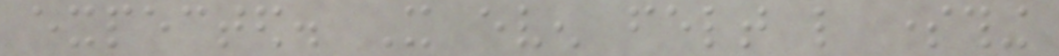expected. It even felt like something
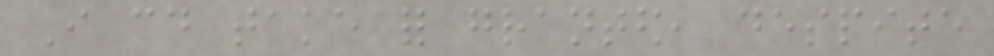I could take for granted, despite
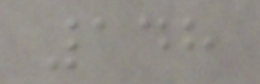148
